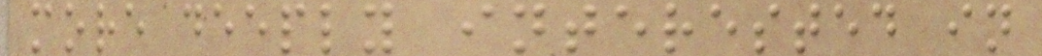more deeply interested in
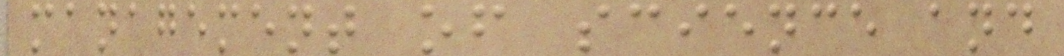management of science and
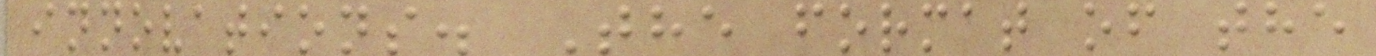innovations. The format of the
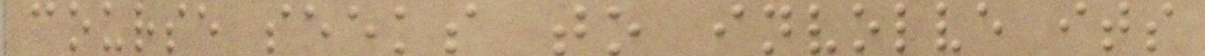course seeks to involve its
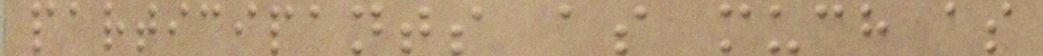participants as much as
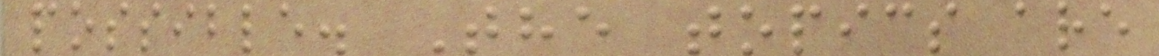possible. The topics are
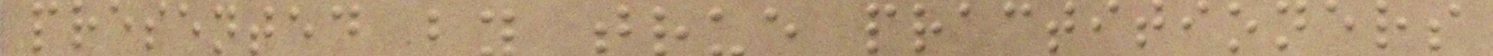presented by true practitioners
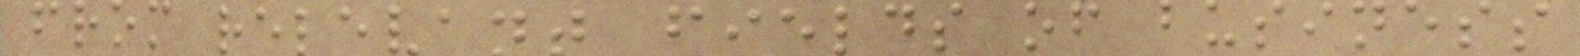from relevant fields of business
